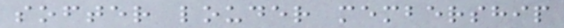softer louder membership
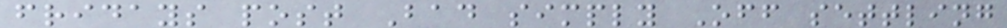fridays post Bad simply Off settling
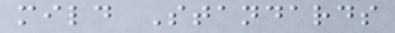mild Standards
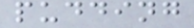pudding
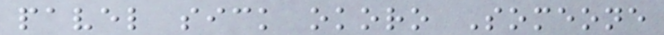pavel sick okoro Someone
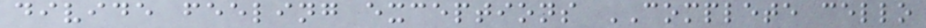divide feeling exceptions COMPLETE cello
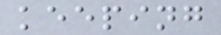keeping
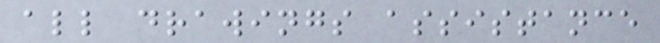all drawings assistance
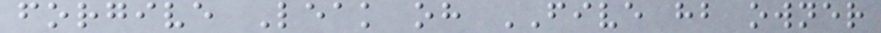forgive Leak oh FIVE hb owner
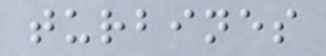turbines
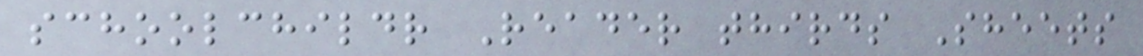schoolchildr Reader thirds Sheets
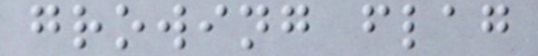growing flag
